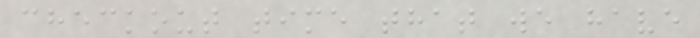checkout time that we have
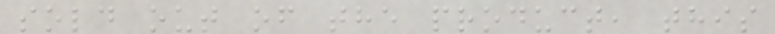sold out of the product, this
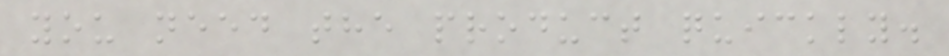you need the product quickly.
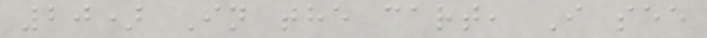20) In the cart, I see
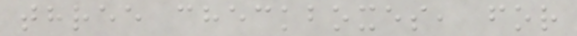three checkboxes, for
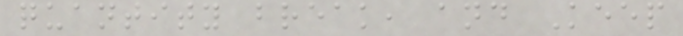quantity break, and Keep
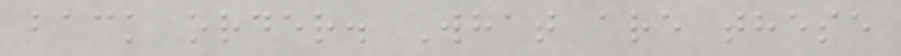back order. What are these
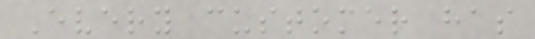Every customer has
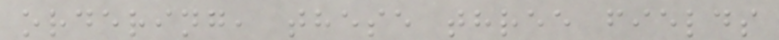ordering, these three fields
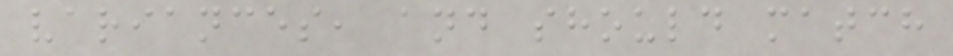variances, and should match
